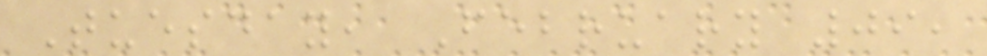Tuesday, February 09,
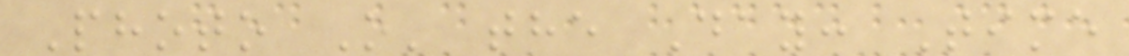Photo O' the Day: Time
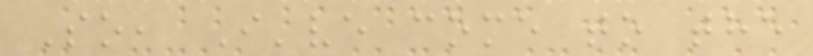So, I've come to the
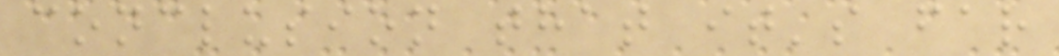conclusion that it's far
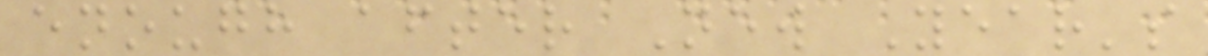enough after New Year's
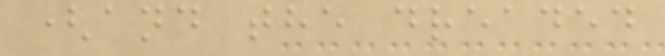(and the dreaded
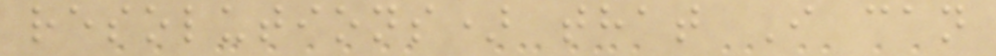resolutions) that I can
